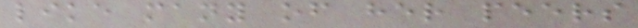like many of her peers
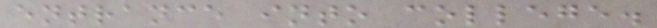entrance into college.
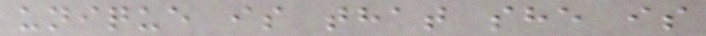unique is that she is
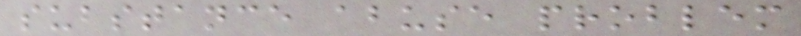substance abuse problem
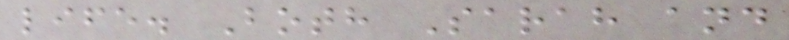life. Both Sarah and
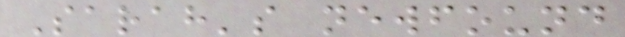Sarah's newfound
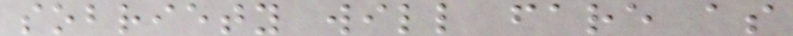sobriety will fare as
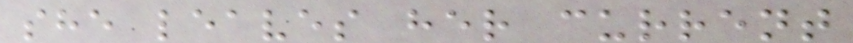she leaves her current
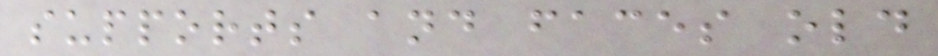supports and faces old
